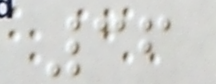36
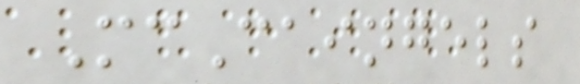McCaingels
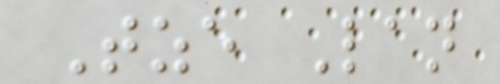Tze Lan
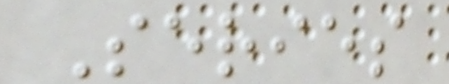Series
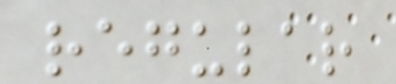regular
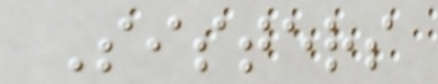Sisters
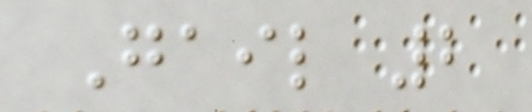Gail 2
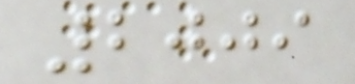2009
